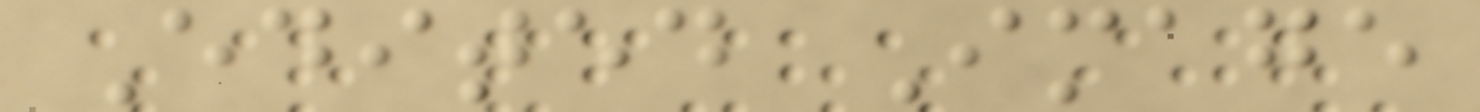Edited Image
